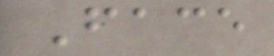Face
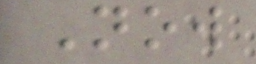Now
